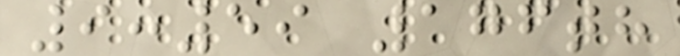9:59 176th
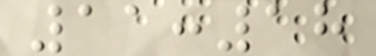11:18
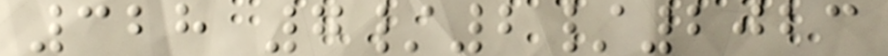328 7/2/2023
